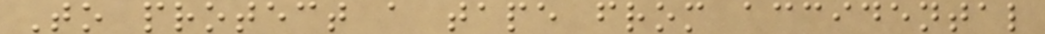To protect a tape from accidental
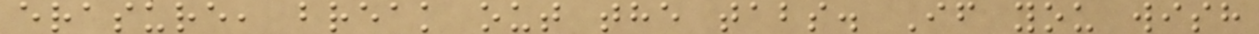erasure, break out the tabs. If you wish
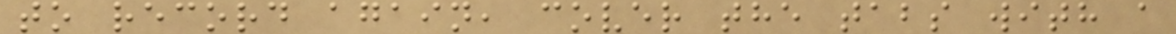to record again, cover the tabs with a
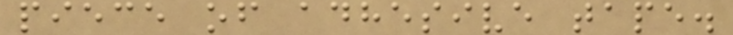piece of adhesive tape.
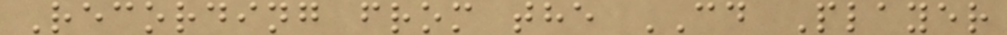Recording from the CD Player
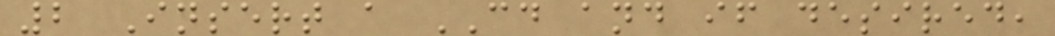2 Insert a CD and if desired,
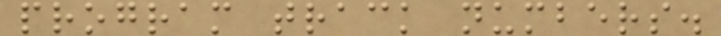program track numbers.
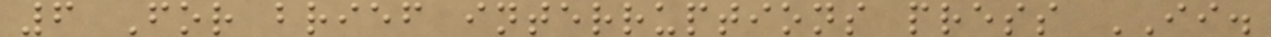6 For brief interruptions press II.
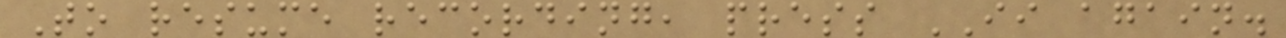To resume recording, press II again.
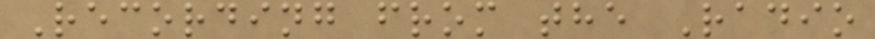Recording from the Radio
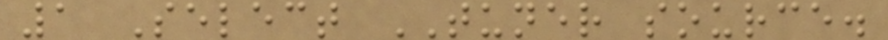1 Select TUNER source.
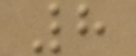8
